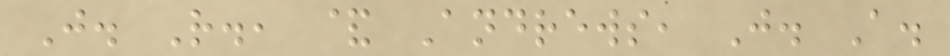J. R., & Andrews, J. A.
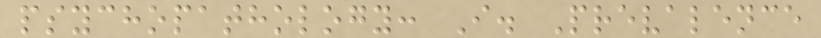psychopathology: I. Prevalence
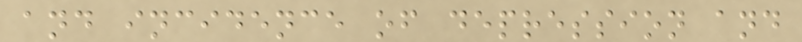and incidence of depression and
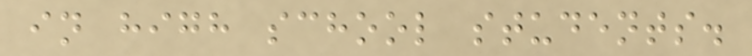in high school students.
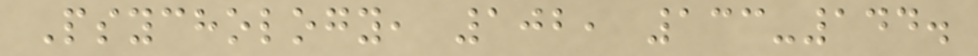Psychology, 102, 133-144.
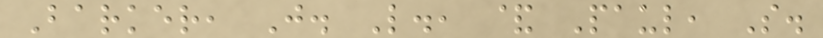Barker, J. L., & Paul, S.
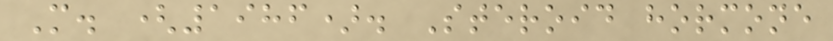M. (1986). Steroid hormone
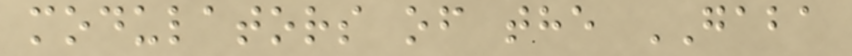modulators of the GABA
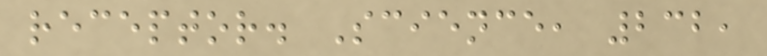receptor. Science, 232,
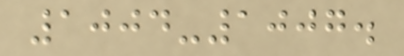1004-1007.
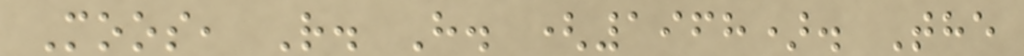Moos, R. H. (1968). The
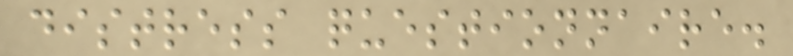distress questionnaire.
